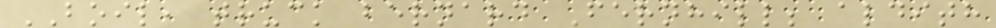BOIL, truck bernard Fernhill; aldith
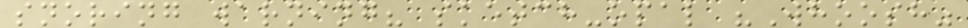snoring warning? sketch-opal "Whoosh"
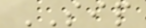SIP
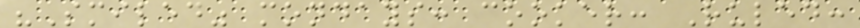"Smiled" mondays: cooker: Ruled:
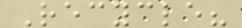Recycle?
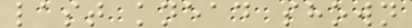last knead shown
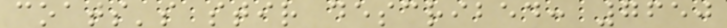coats's stir described: 7650
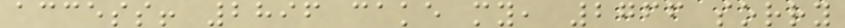access! 2896 cake my, 2766 sorry
